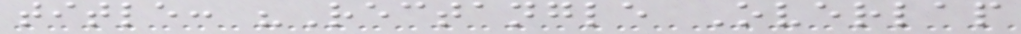title: "Rectangle Overlap
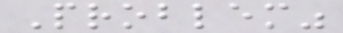Problem"
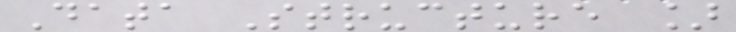Data Structure ]
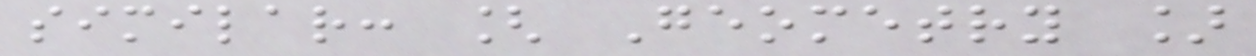similar: [ Geometry ]
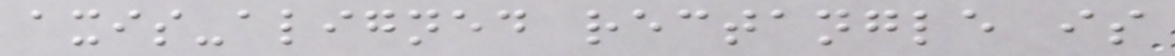axis-aligned rectangle is
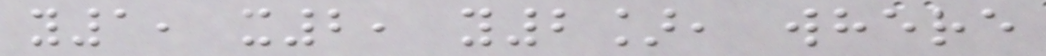y1, x2, y2], where
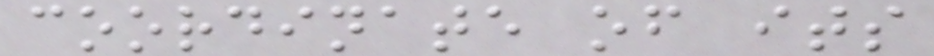coordinate of its
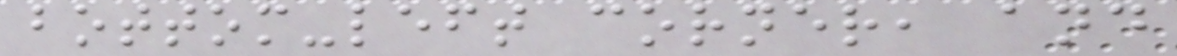bottom-left corner, and
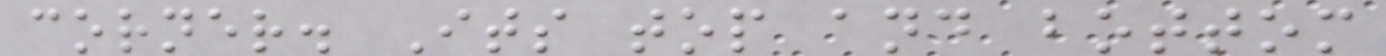corner. Its top and bottom
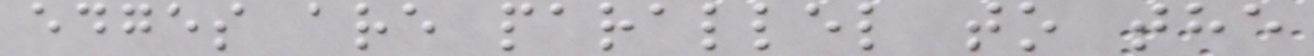edges are parallel to the
